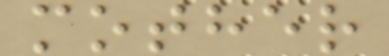mother
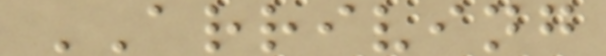ARRIVING
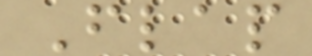Flap
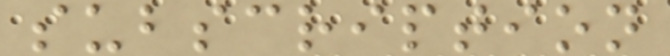subscription
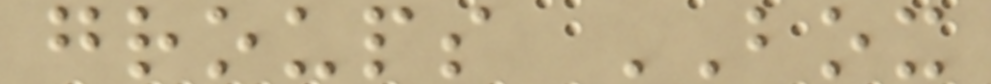groups BOX
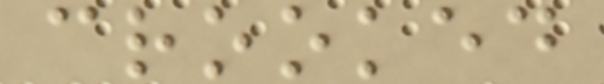crooked
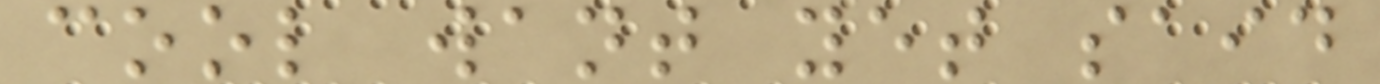cool want yet said
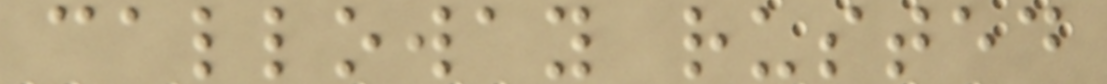calloway rusted
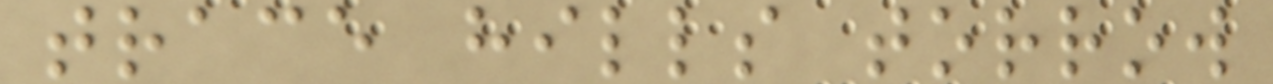trace hills torrow
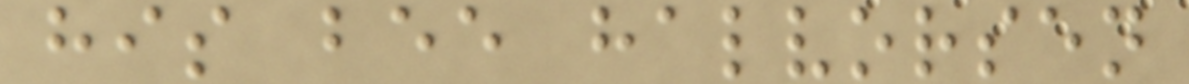his bee halvorsen
